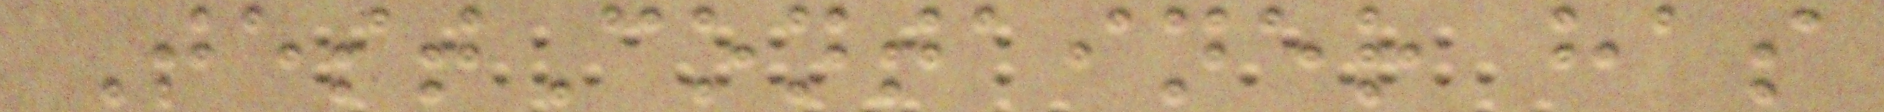TestContainer has
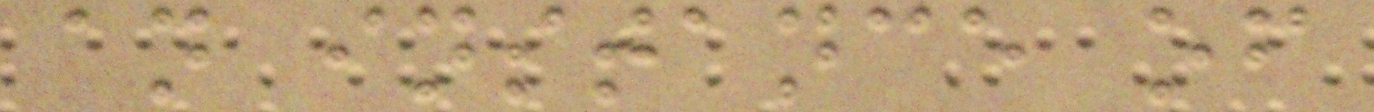an instance of
